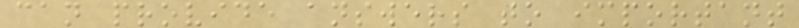can provide answers to important
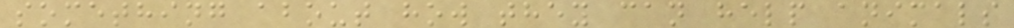something about how they can help animals
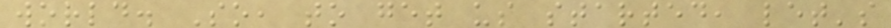world. So, to get us started, let's
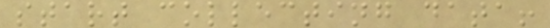start collecting data!
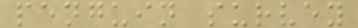penguin survey
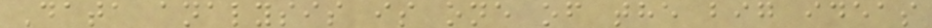Data analysis is one of the big ideas
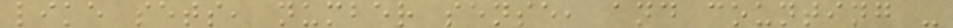like sets, number sense, and counting -
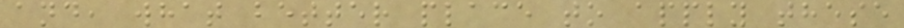and, what better place to apply these
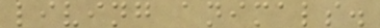living animals.
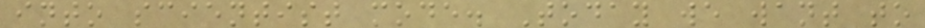into scientist mode. Today we want to
